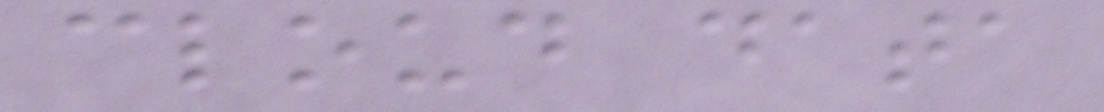cloud data
